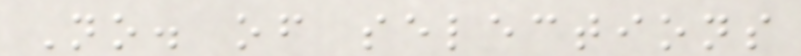No. of selections
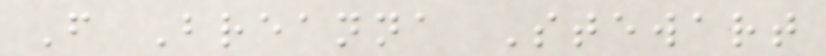F Breanna Stewart
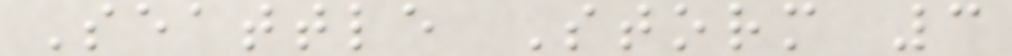Seattle Storm 3
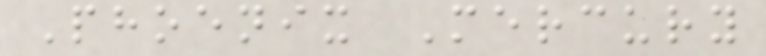Phoenix Mercury
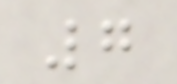7
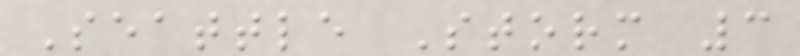Seattle Storm 3
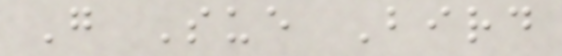G Sue Bird
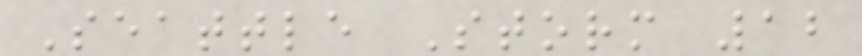Seattle Storm 12
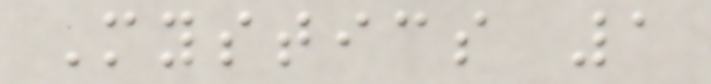Mystics 1
